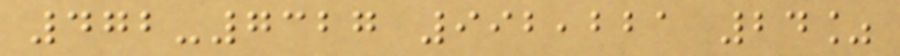472-7327 992,221 24%
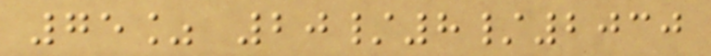75% 20/8/2030
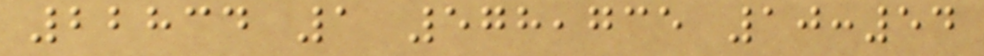22834 1 578,735 10:54
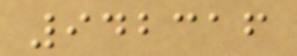942316
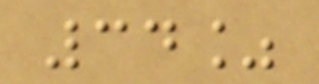34%
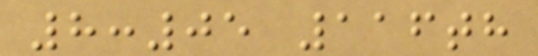8:05 116th
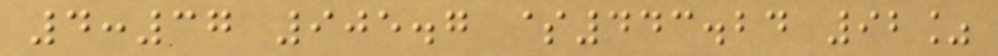4:37 905.7 $443.24 92%
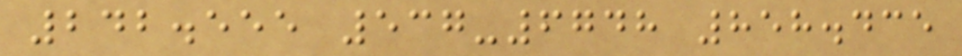242.555 537-6748 858.435
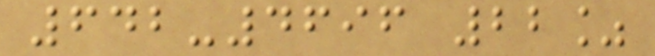642-4696 22%
